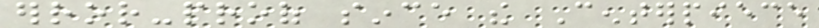error-proof since the Centerpiece
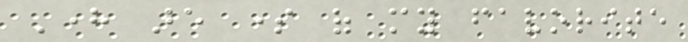Here are some of my favorite
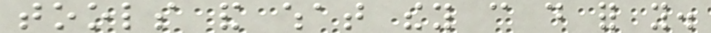tools and what they can do for you.
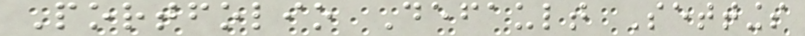Portfolio Default Settings
